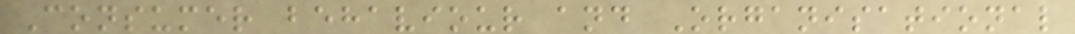Consumer behaviour and Organisational
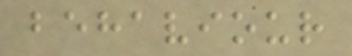behaviour
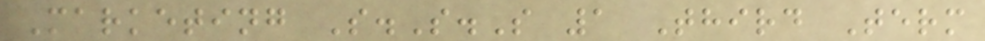Marketing S.S.S 1 Third Term
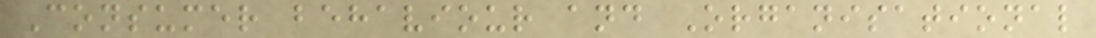Consumer behaviour and Organisational
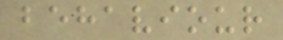behaviour
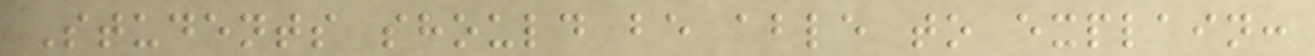Students should be able to explain:
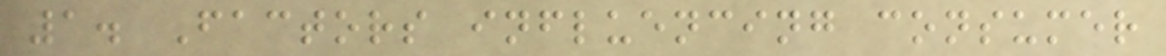1. Factors influencing consumer
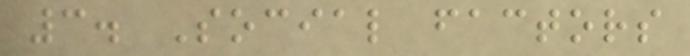3. Social factors
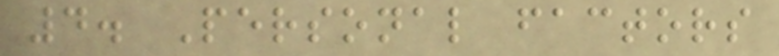4. Personal factors
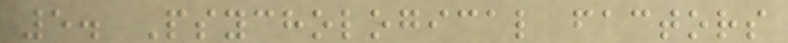5. Psychological factors
